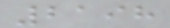2198
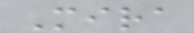Mira
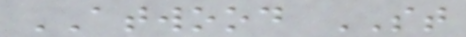ATWOOD ST
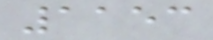1153
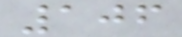106
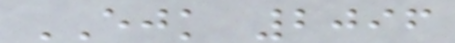EJK 2096
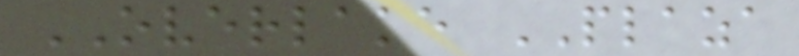OVERLAKE PLAZA
